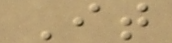It
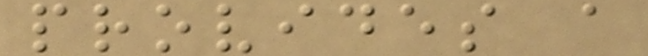provides a
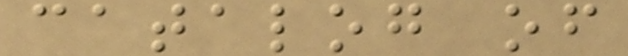catalog of
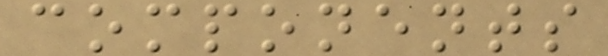components
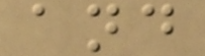and
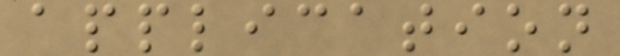application
